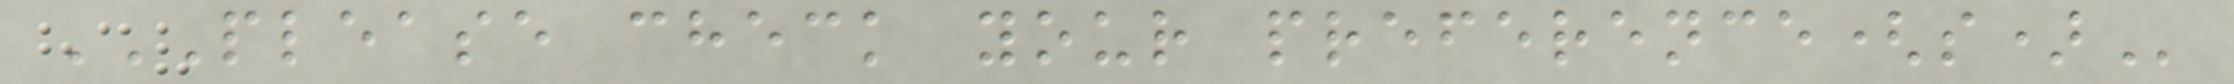PLEASE CHECK YOUR PREFERENCE(S)
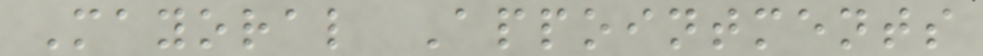Mayoral Appointments
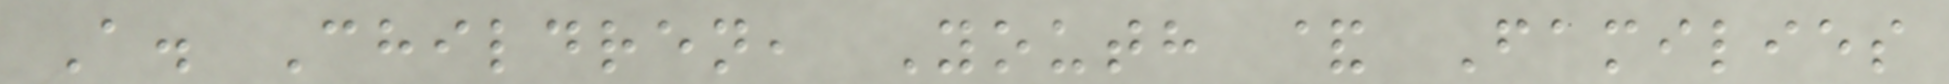A. Children, Youth & Families
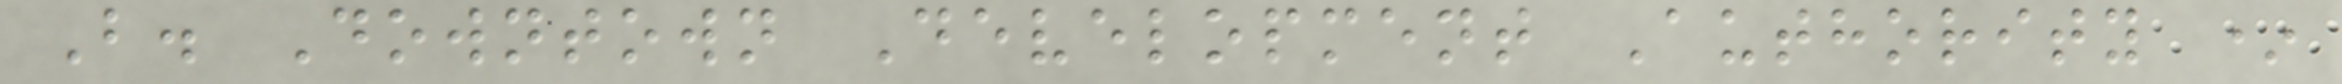B. Downtown Development Authority *
